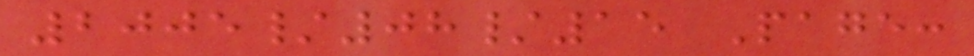2005/08/15 Page:
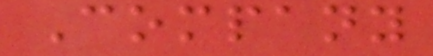Company
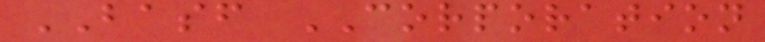BASF CORPORATION
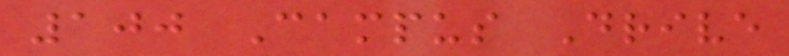100 Campus Drive
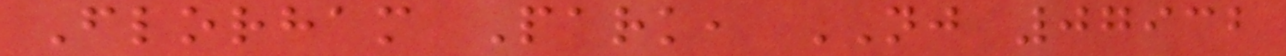Florham Park, NJ 07932
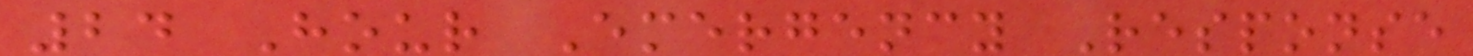24 Hour Emergency Response
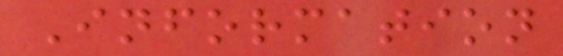Information
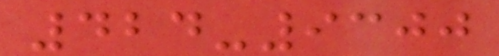424-9300
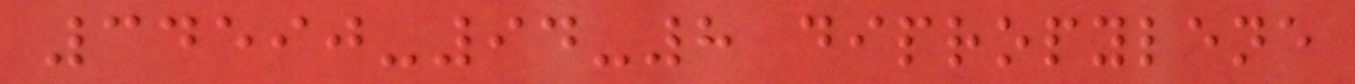34590-94-8 dipropylene
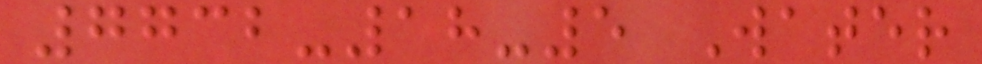7732-18-5 Water
